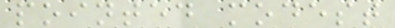pointed modest
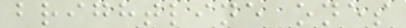brightline ones
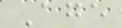Age
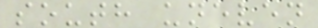south uneven
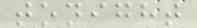tonight
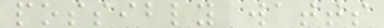possibly watts
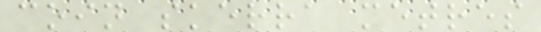coin skerra metres
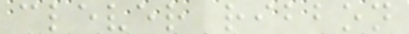clever ribbon
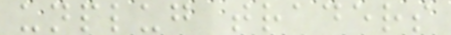unplug traders
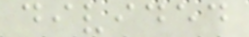divided
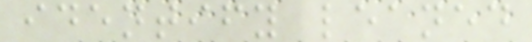identify leaned
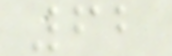62
